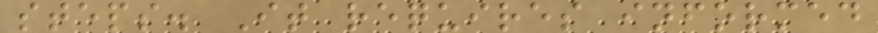steps. It requires informed
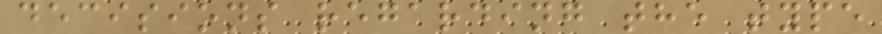decisions regarding the type
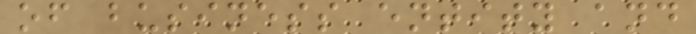of business entity and
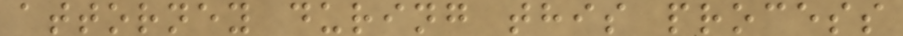attorney during this process
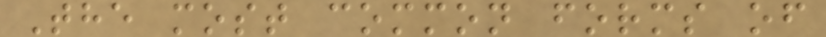The most common forms of
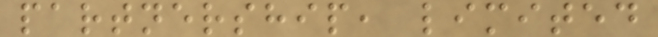partnership, limited
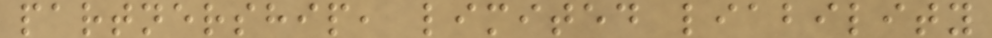partnership, limited liability
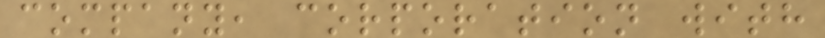company, corporation with
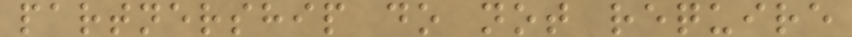partnership do not require
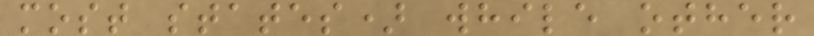most states) while other
